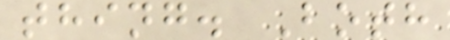thing. Both
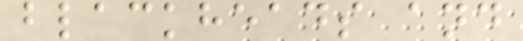blackheads and
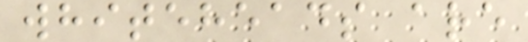whiteheads are
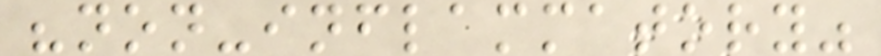"non-inflammatory"
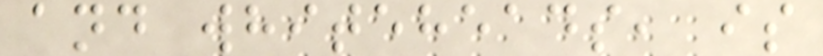and whiteheads, is
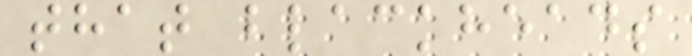that blackheads
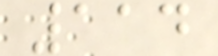114
